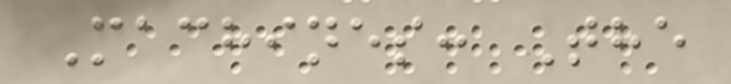Machines: The
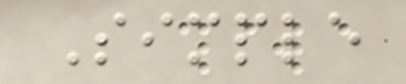Simple
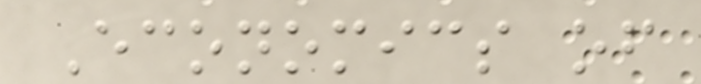Economics of
